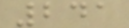241
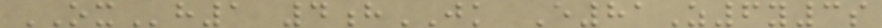OXh1 4hJK E81Z6y3s
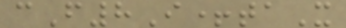cF8I+taX
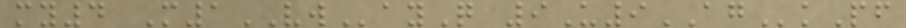my4 M1VWayQ 9U9AGkPf
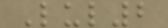Lul2
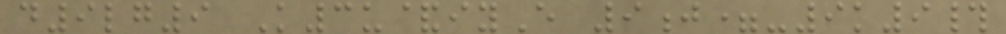d9lg9 K3u&iyE 9j=-9k9#
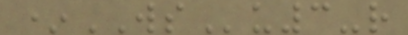*WSu3-r
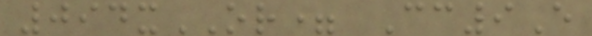094xOR= Cc9E
